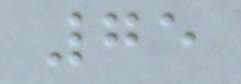75
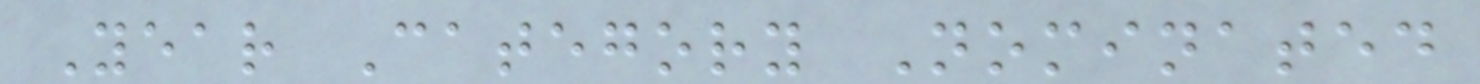Year Category Nominated
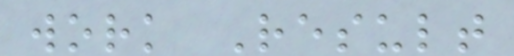work Result
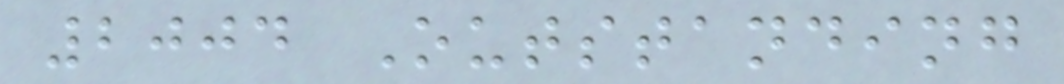2004 Outstanding
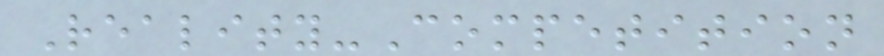Reality-Competition
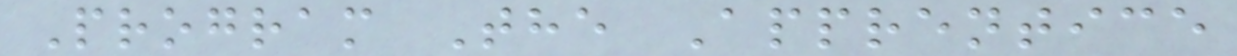Program The Apprentice
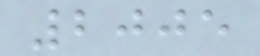2005
